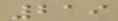219
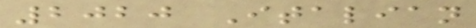2020 Italian
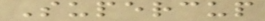Supercup
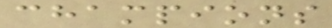champions
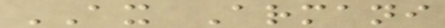AX Armani
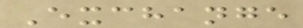Exchange
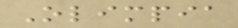Olimpia
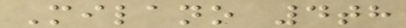Milano 4th
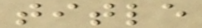title
